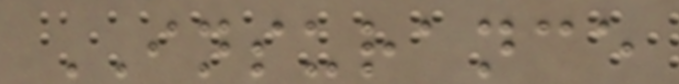INSURANCE
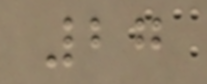27
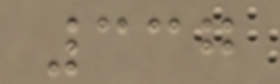337
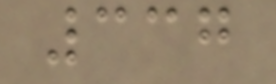337
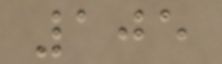105
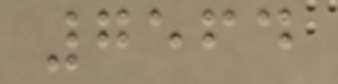7564
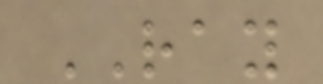RAY
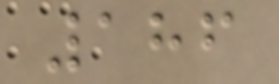186
